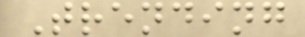Trending
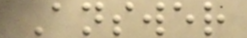Answer
